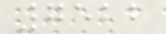7522
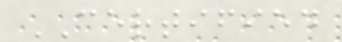CERTIFIED
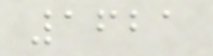1621
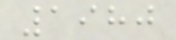1980
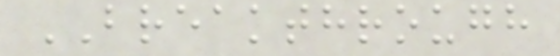BREAKTHROUGH
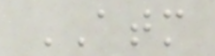ATM
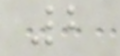2
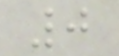0
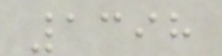1398
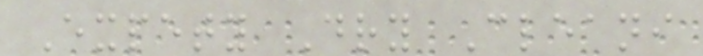Expety Dry Cleani
